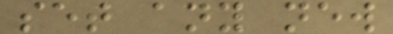set any new
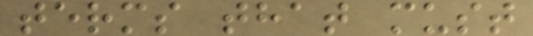terms that must
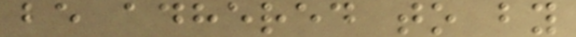be adhered to by
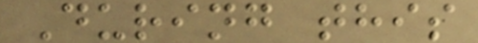During this
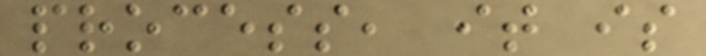process, it is
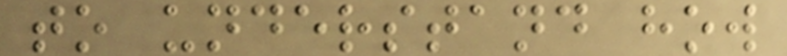to understand how
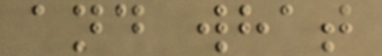and what
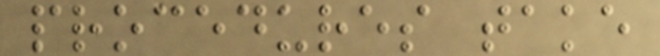procedures take
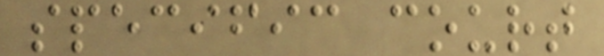specific court
